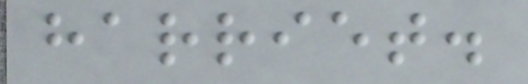harriet.
